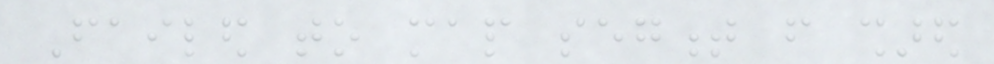Failed to map segment from shared
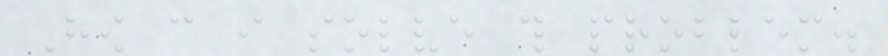How can i solve this problem.
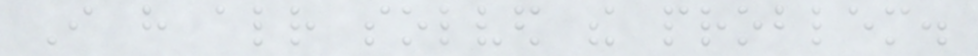I have already solved the problem.
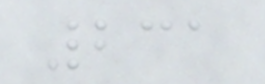231
